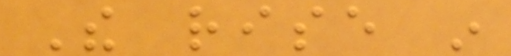The rise in
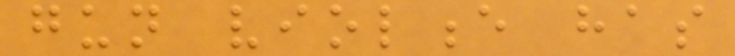gun violence has
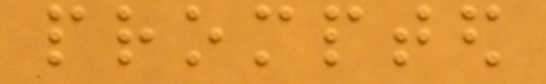prompted
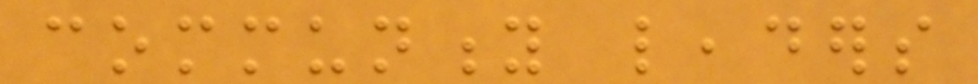community leaders
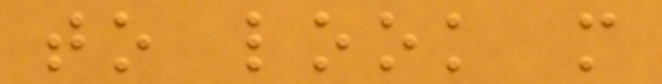to look more
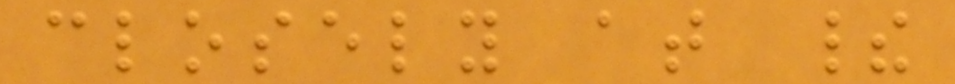closely at their
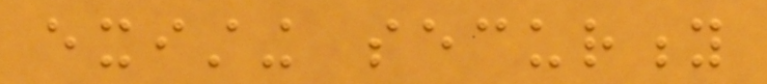existing security
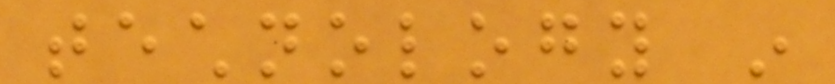technology in
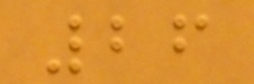26
